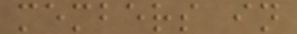members in
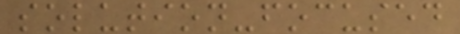solution-focused
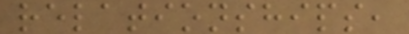relationships,
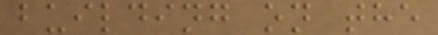building on the
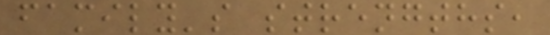family's strengths,
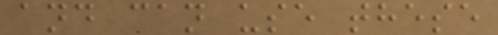and can use these
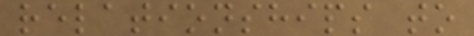relationships to
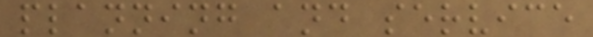planning and service
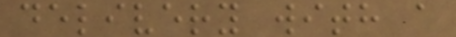delivery with a
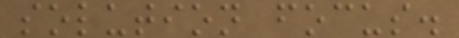solution focus.
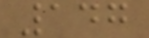147
